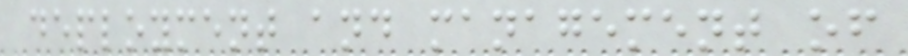deployment and management of
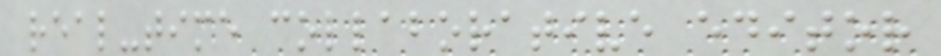real-time collaborative editor
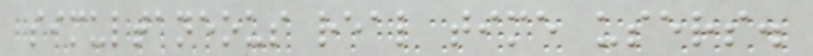simultaneous real time users.
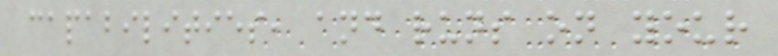capabilities, and runs on your
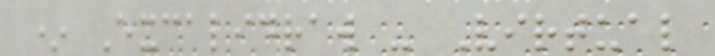* Excalidraw - Virtual
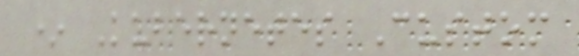* Kubernetes Custom
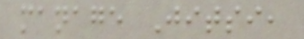manage Jitsi,
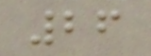26
